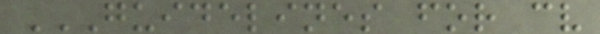GUIDELINES FOR CV
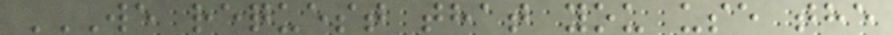WE REQUEST THAT YOU USE THE
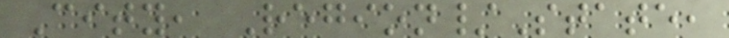City, Region/State,
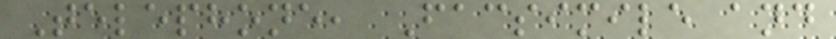Telephone, Facsimile and
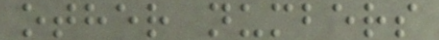other numbers
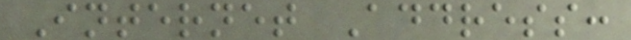Internet Address:
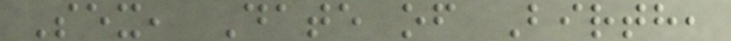Sex, Date of Birth,
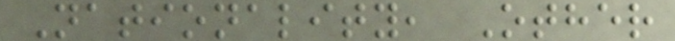Nationality, Other
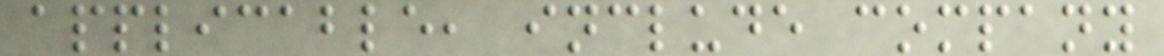applicable, include company
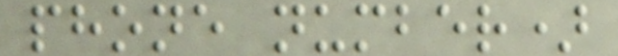phone number)
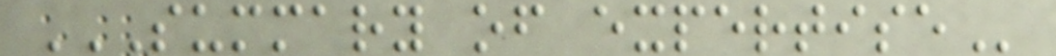SUMMARY OF EXPERTISE
